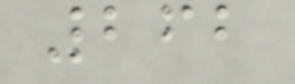262
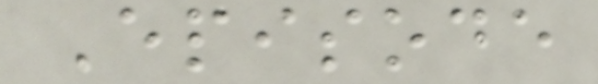Episode
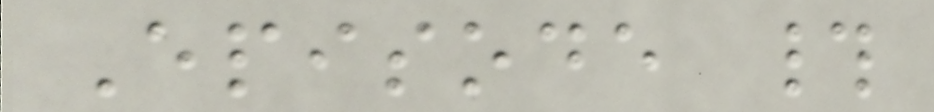Episode #
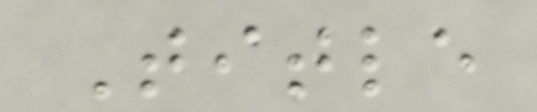Title
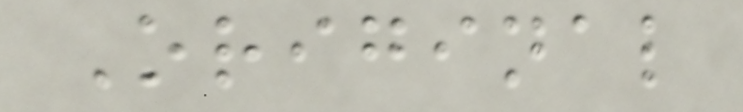Original
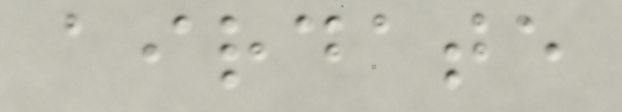airdate
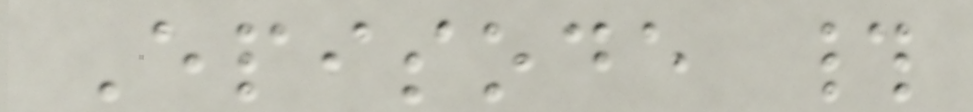Episode #
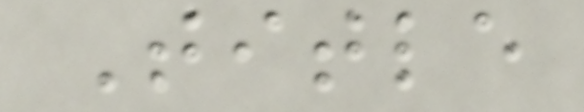Title
